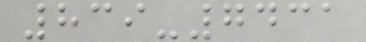839-7431
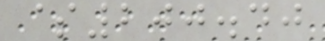$200.40
